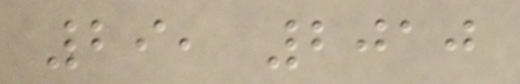29, 2010
